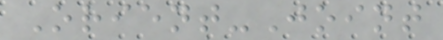Orient-Joint
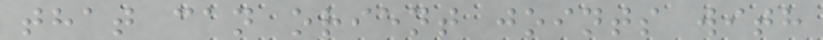that can orient joints with
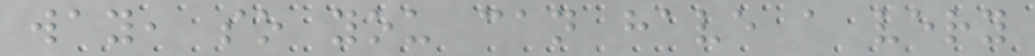way, so you can have a very
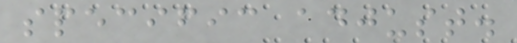specific adjust.
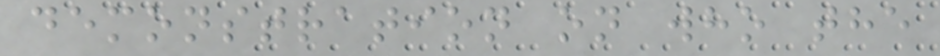demonstration on who the
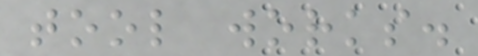tool works.
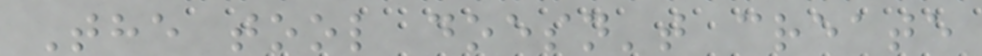The tool doesn't create
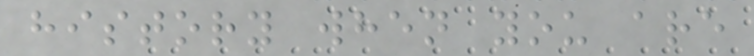history when you are
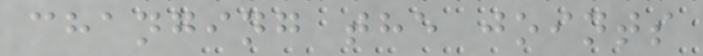changing the joints
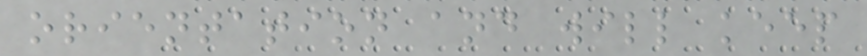orientation and will keep
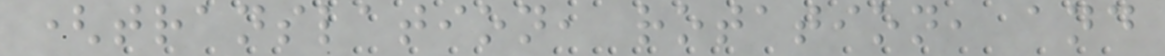(translation, rotation, and
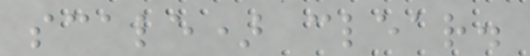scale) clear.
